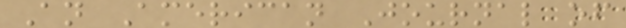An American Journal of
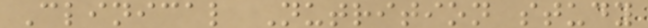Clinical Nutrition study
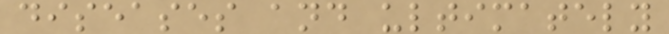diseases and ultimately
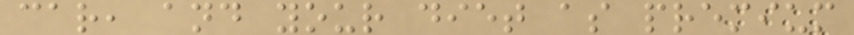car, and your diet as premium
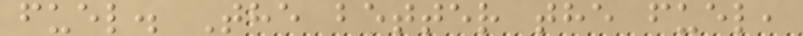fuel. The better the fuel,
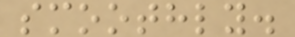smoothly.
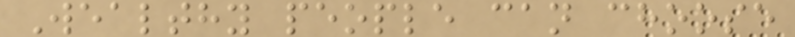Wealthy people can choose
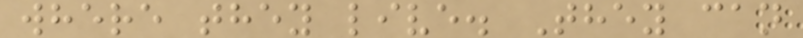where they live. They can
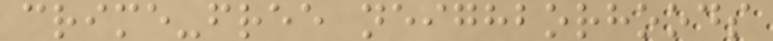crime-free neighborhoods
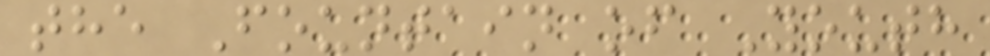the Fountain of Youth
